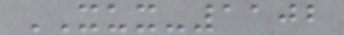XUX-1102
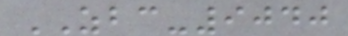ZBC-9040
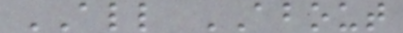ALL ABOUT
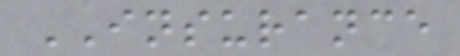INSURANCE
